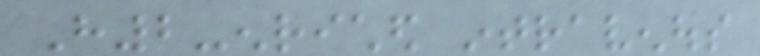H2-enriched intravenous
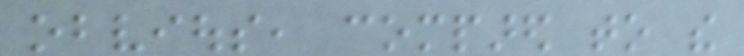obvious, compared to the
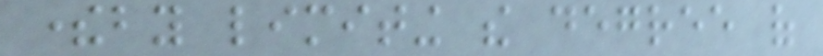thereby limiting the degree of
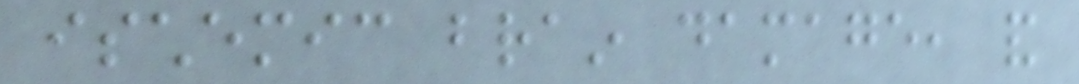ischemic brain damage, and
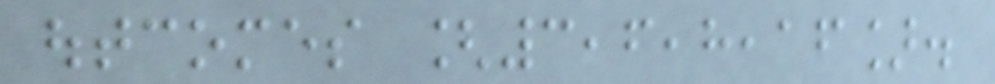outcomes [3,6,8,16].
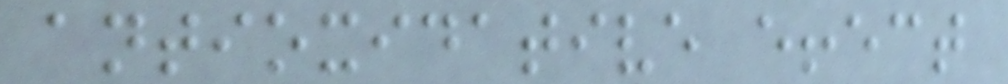antioxidative effect
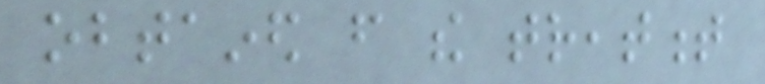obtained from the treatment
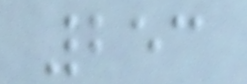253
